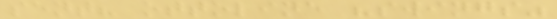sent? ottoline "swings"
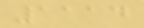1114
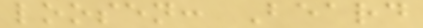loosen: Beard
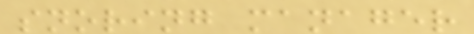snoring manager
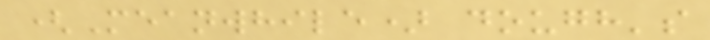(Meanwhile) dough's
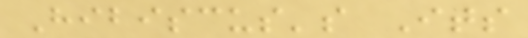Hibiscus's Its
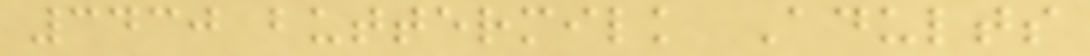3430 buttermilk Adults
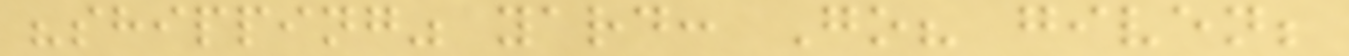"shipping" yard: Go? given;
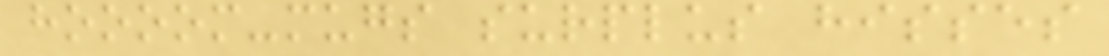hoooom-mugs surplus hisses
